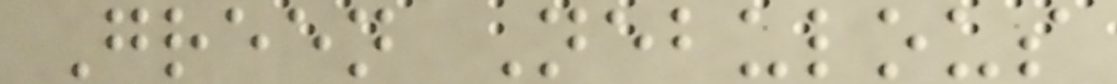Green Nebulous
